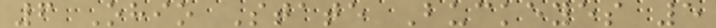6 Ohio State Buckeyes 5
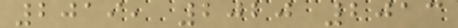2019, 2020 2013
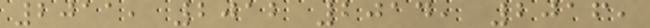2011, 2012 2014, 2016,
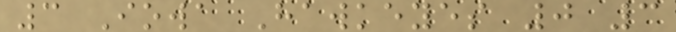3 Iowa Hawkeyes 0 3
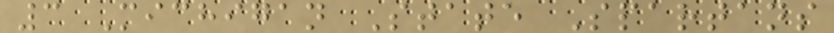3 Michigan State Spartans
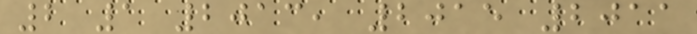2 1 2013, 2015 2011
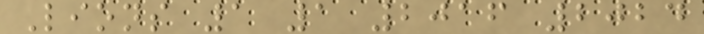Lions 1 1 2016 2024
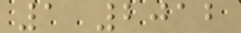1 2012
